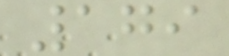179
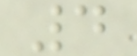4
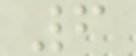6
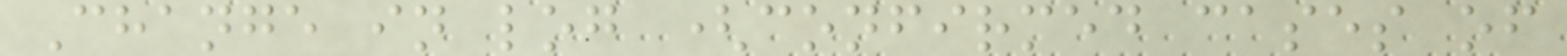Change in log (confirmed cases of
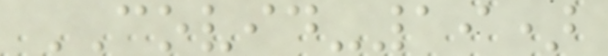COVID-19)
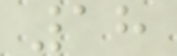18
